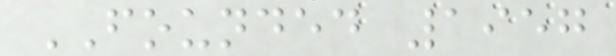FOUNDED 1957
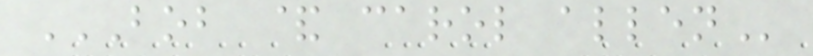BOB & CAROL ALLEN
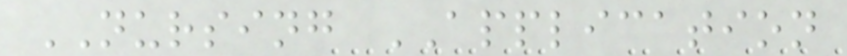NURSING APPLICATION
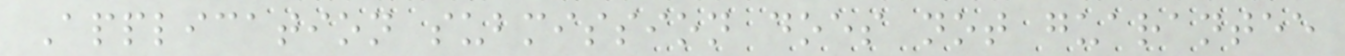Application submission does not guarantee
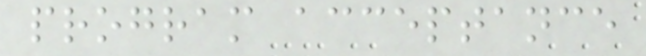program acceptance
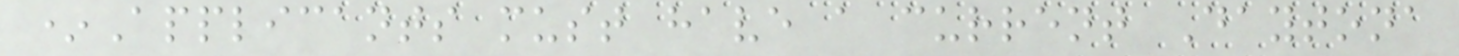*Applicants must have a current Daytona
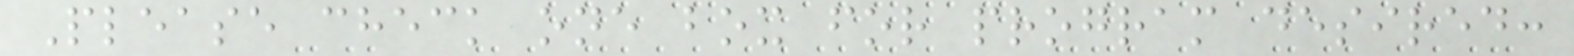Please check one box for program desired:
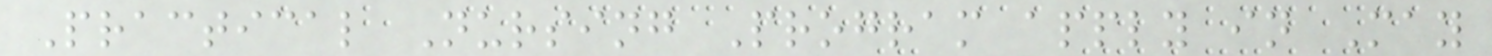Practical Nursing Program apply in May
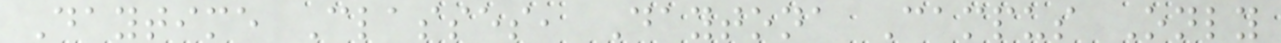Daytime Classes, Daytona Campus Only
